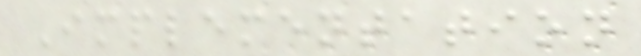Implementation
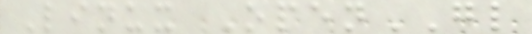Linux OpenGL
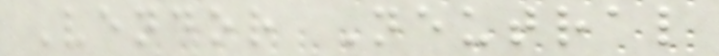Vendor Neutral
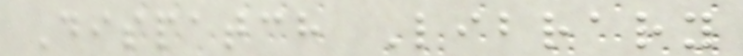Dispatch Library
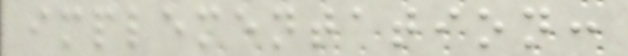implementation:
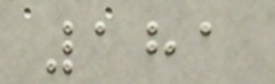181
